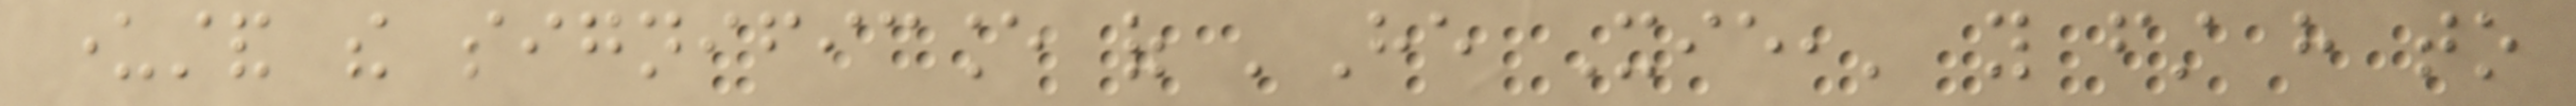understand the significance of 'He Xie,' you first have to
